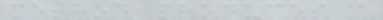method produces a
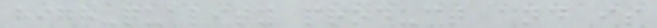high-quality product and is
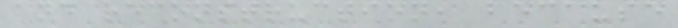and reconstruction, because
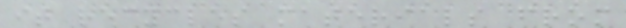it recycles materials from
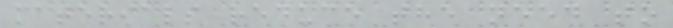materials reduce the need to
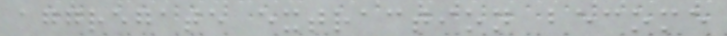aggregate extraction become
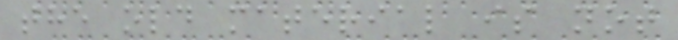the old material is not
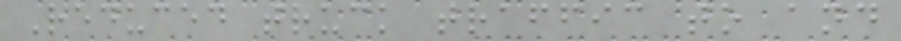Reduced truck traffic to and
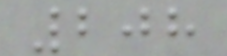208
